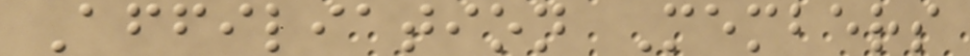Affiliation Members
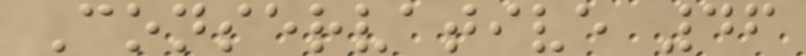Conservative 46
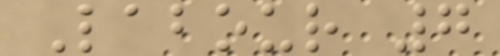Labour 7
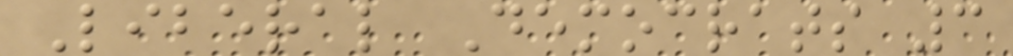Liberal Democrats 3
